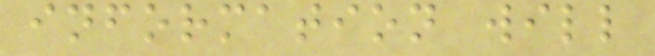information will
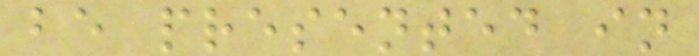be presented in
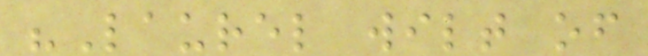"Laurel wilt of
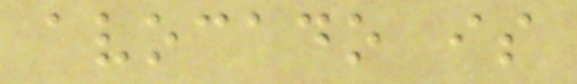avocado is
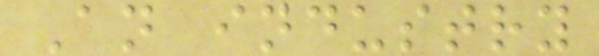An industry
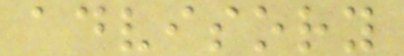advisory
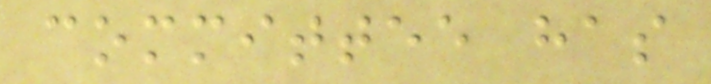committee has
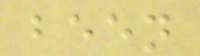been
